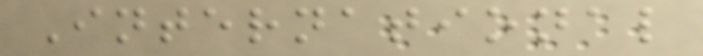International
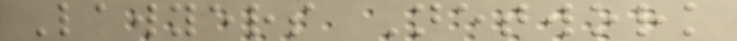Lawyers Network
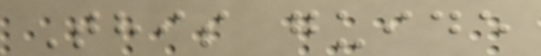This guide
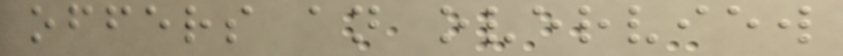offers an overview
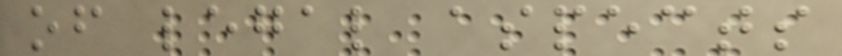of legal aspects
